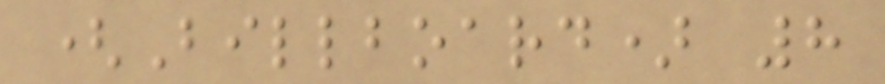(Billboard) 8
